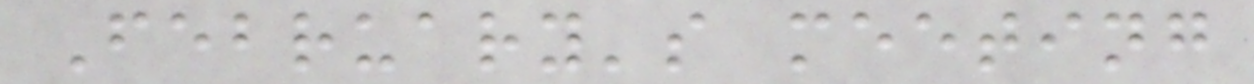February's meeting
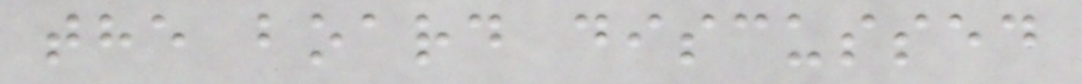the board discussed
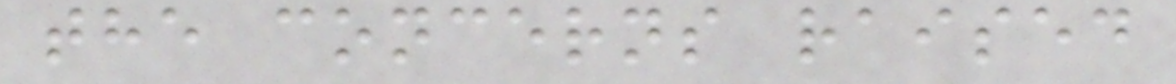the concerns raised
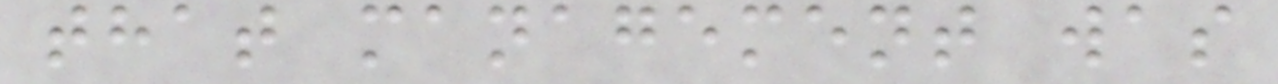that management was
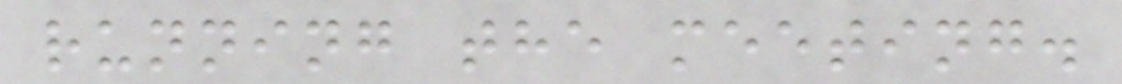running the meeting.
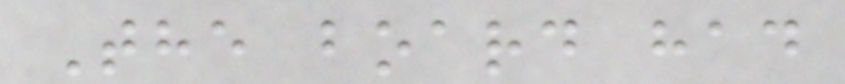The board had
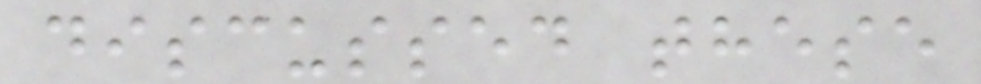discussed these
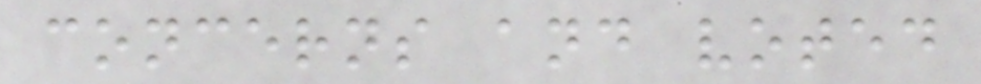concerns and voted
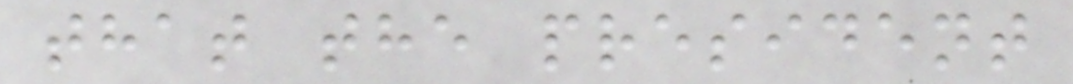that the president
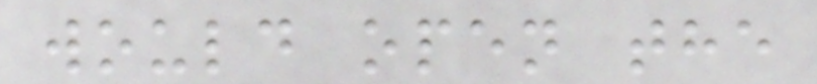would open the
